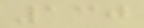130
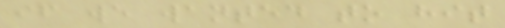if we wanted to hit
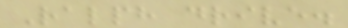Ralph drive.
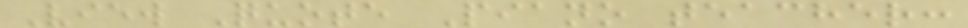View Quote Piano teacher:
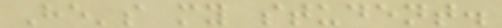He's my student.
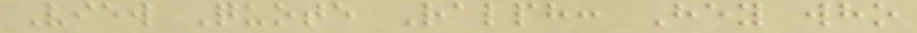View Quote Ralph: Hey who
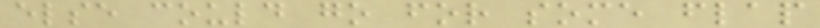else could go for some flap
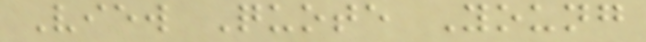View Quote Young
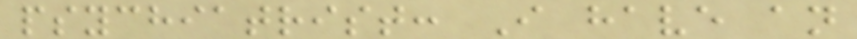psychiatrist: I have an
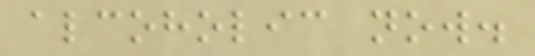alcoholic now.
